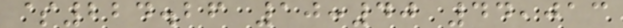$224.26 10:40 44,013
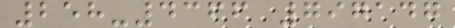258-4366 797147
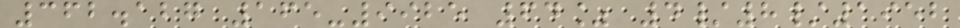362.127 165-9925 64% 4/8/1952
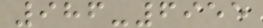986-6955
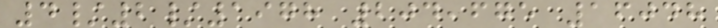4/2/1978 204,675 16048
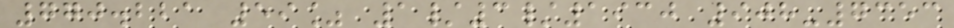770.221 59% 1/3/1930 908-7353
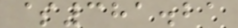$381.21
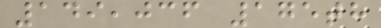149,036 175th
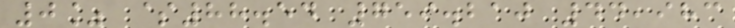0% $88.54 759.210 44,983
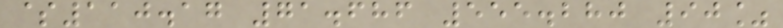$110.17 71.686 555.280 90%
